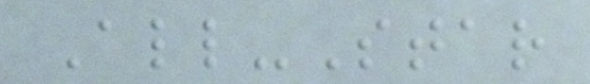All-Star
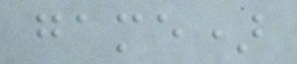game)
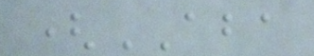(ABA
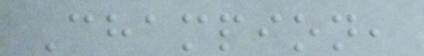Champion,
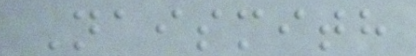Naismith
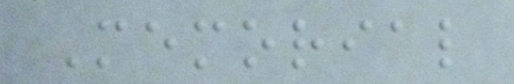Memorial
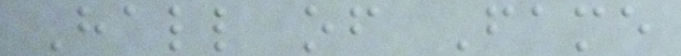Hall of Fame
